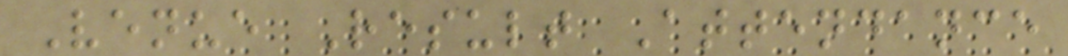Venue Result Attendance
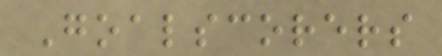Goalscorers
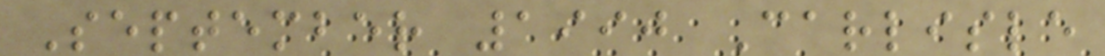September 1990 Carlisle
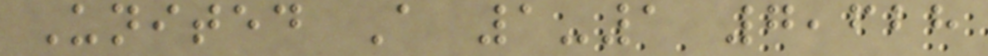United A 1-1 7,628
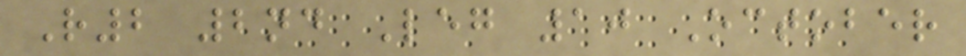R2 2nd Leg 10 October
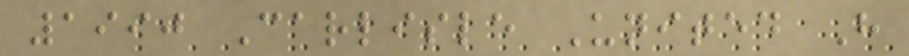1990 Carlisle United H
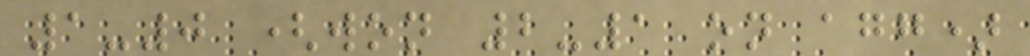1-0 (won 2-1 on agg)
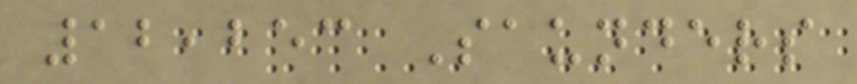12,253 Saunders
